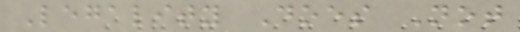Legality Does Not
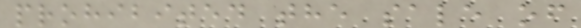prohibited the sale of
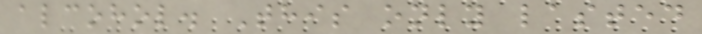alcohol. This only lasted
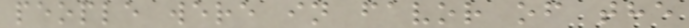people were in favor of the
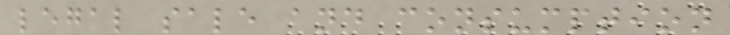legal sale and consumption
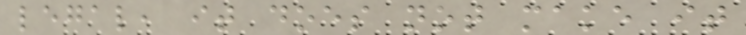legal, it does not make it
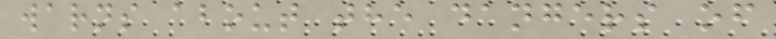warns about the dangers of
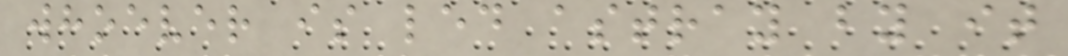whoever is led astray by it
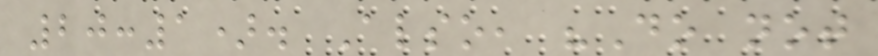20:1). Also, "Do not
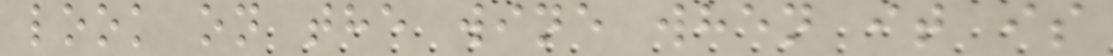look on the wine when it is
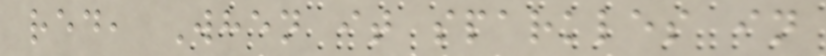red, When it sparkles in
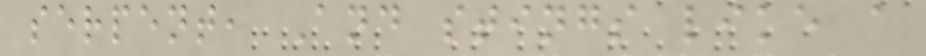serpent, And stings like a
